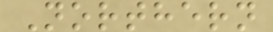Northern
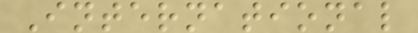International
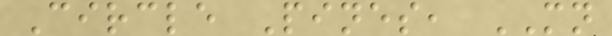Circle Pines, MN
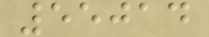55014
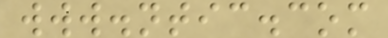www.ntic.com
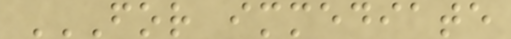FOR IMMEDIATE
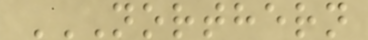NORTHERN
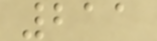211
